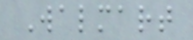Walmart
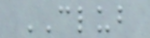CLUB
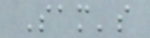Sam's
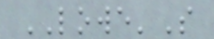LOWE'S
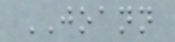JOANN
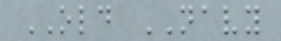OLD NAVY
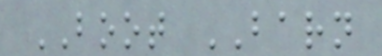BOOT BARN
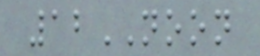12NOON
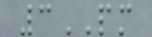3PM
